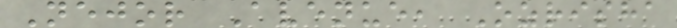Nejor Avenue, Ozrisha
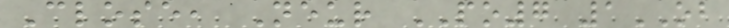Close, Neur PO7 1OB
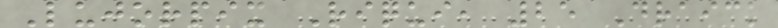Lujorpix Riqui, 25 Draick
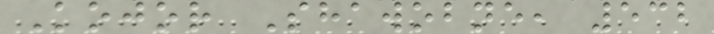Kojor Shawobne, 532
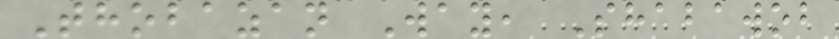Thobazan Way, Shabawob
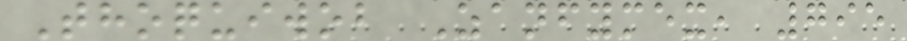Thoquiwob Zanfymex, 795
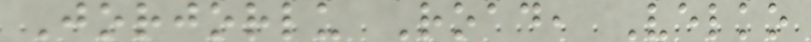Jorjorlu Road, Velko
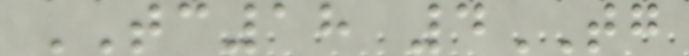TC18 4TG
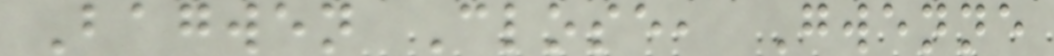Bagwen Close, Gwenne
